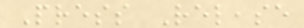Press Release
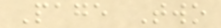Page Two
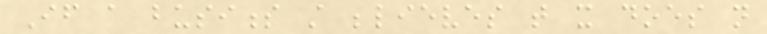If a business still believes that it does not
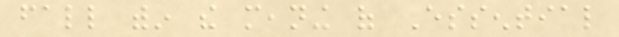fall within the meaning of Essential
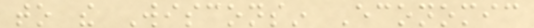to the Wisconsin Economic
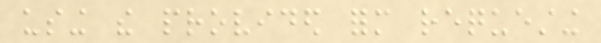using the provided form requesting
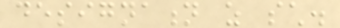designation as such.
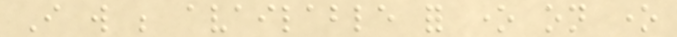I will be available for one on one
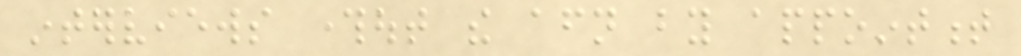interviews throughout the afternoon by appointment
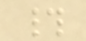#
